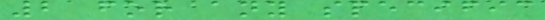2 for any specific
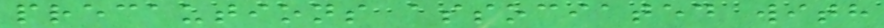precautions associated with
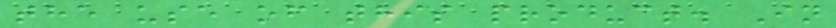the use of this product. In
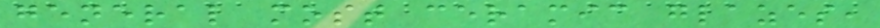general most ceramic glazes,
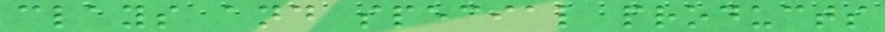clays and special products
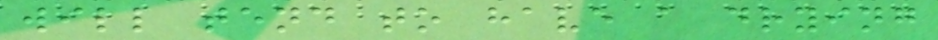will tend to have a drying
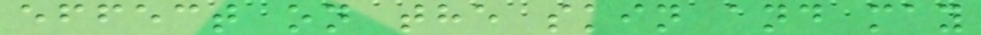effect on the skin and may
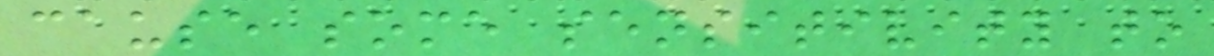cause some sensitivity to
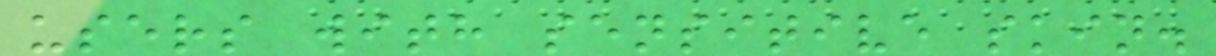users with sensitive skin.
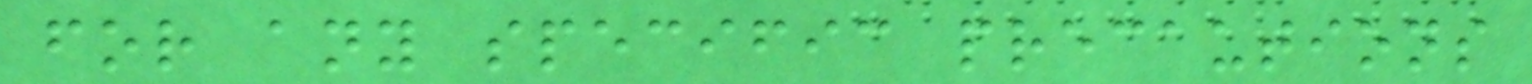for any specific precautions
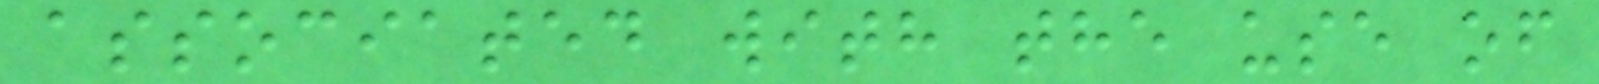associated with the use of
